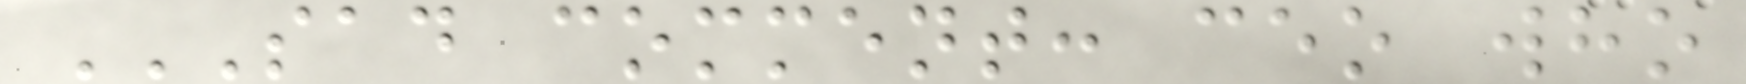SAD COMMENT: CEO WHO
